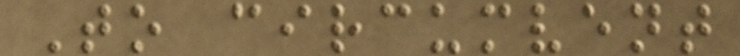To circumvent
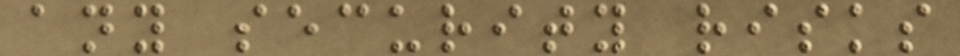any security risks
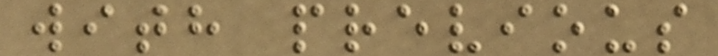with previous
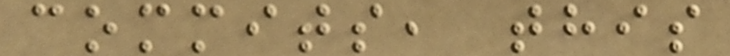commits, this
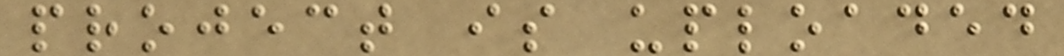project is uploaded
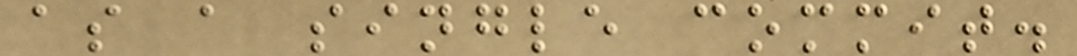as a single commit.
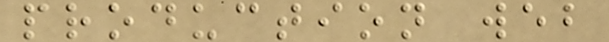production web
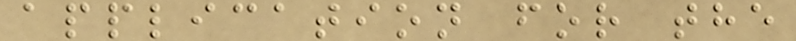application for the
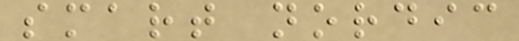smart nordic
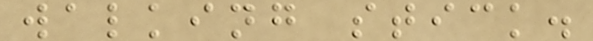walking stick.
